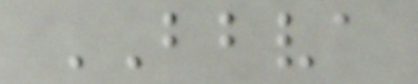BBVA
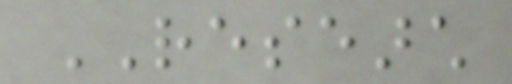RESEARCH
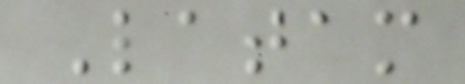Latam
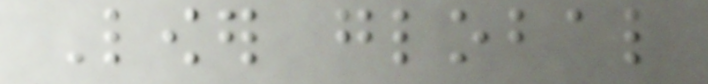Lower global
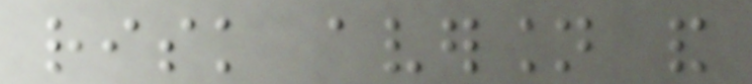risk aversion and
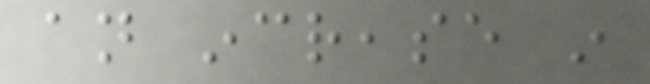an increase in
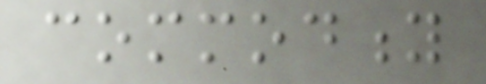commodity
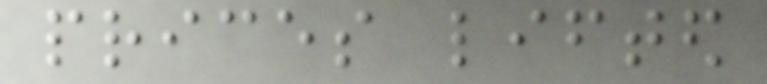prices lifted
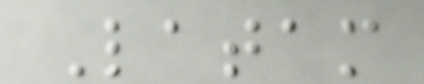Latam
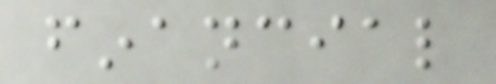financial
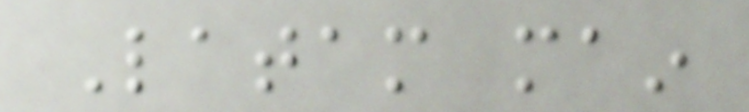Latam main
